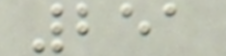251
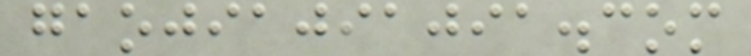gaojiajiajia.com
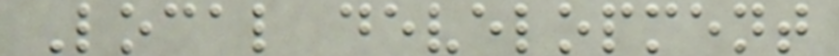Local development
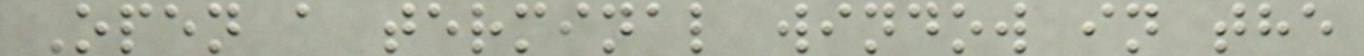Open a terminal window in the
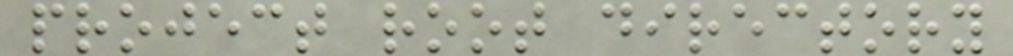project root directory
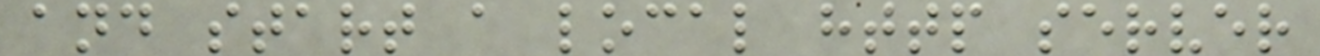and start a local http server
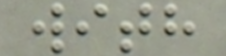with
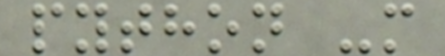python -m
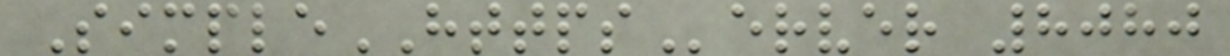SimpleHTTPServer 8080
